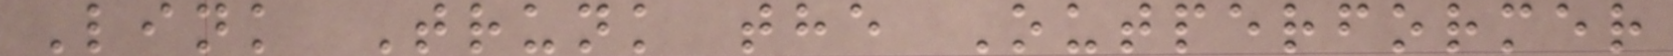Link Trunk the Outperformer
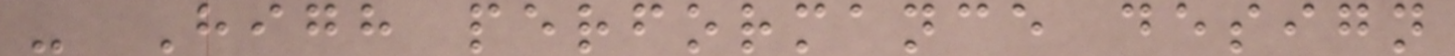- High performance design
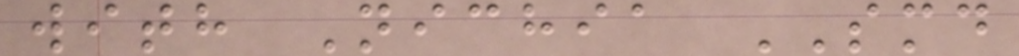with Nichia SMD
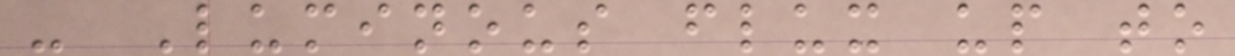- Luminous flux up to
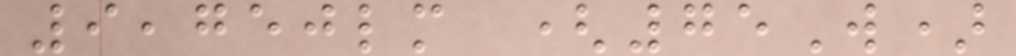9,750lm (75W)
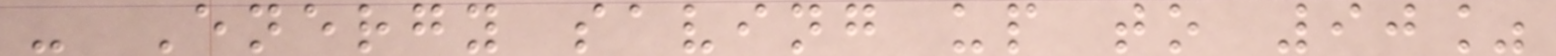- Energy saving up to 90%
